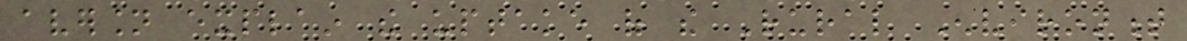aversion explain the uptake of the Rural Environment
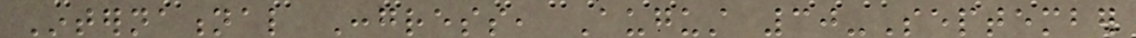International Congress, August 30-September
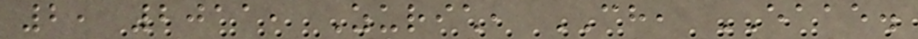2, 2011, Zurich, CH, EAAE.
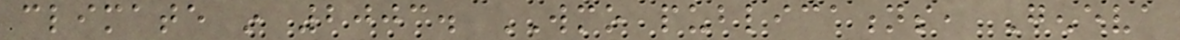climate in 2003. WMO publications, Geneva
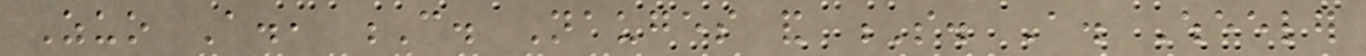Zuo A., C. Nauges and S. A. Wheeler
